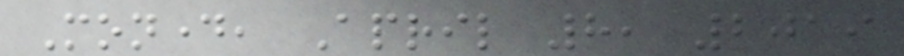Monday, April 8, 2019
